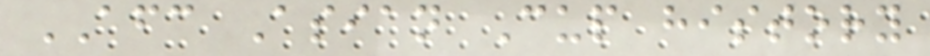AFC Asian Cup history
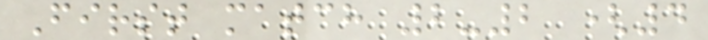First match 2-2 (4
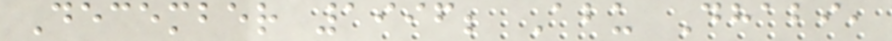December 1996; Abu Dhabi,
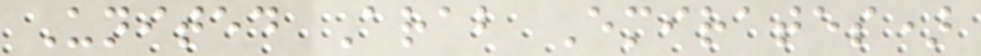United Arab Emirates)
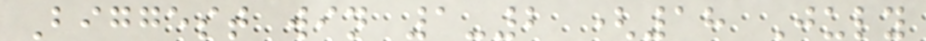Biggest win 1-2 (18 July
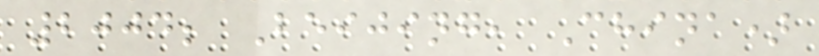2004; Beijing, China)
